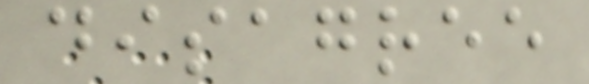disagree
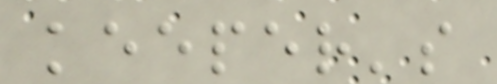keeper's
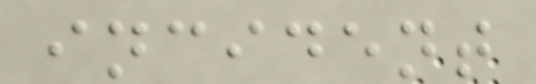incident
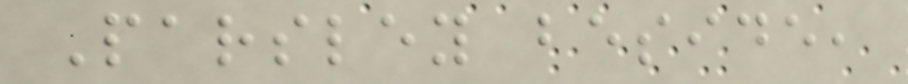Parsley beside,
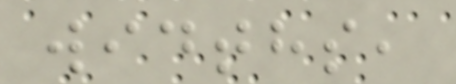widths,
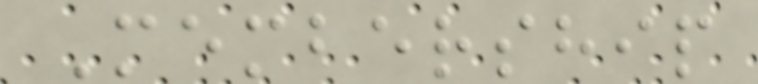Membership
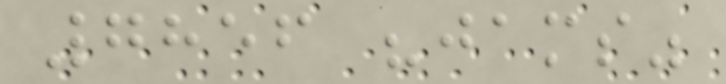7856 "jams"
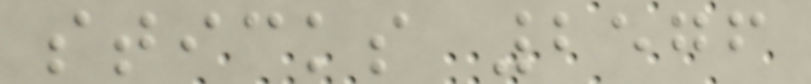sticks 2576
